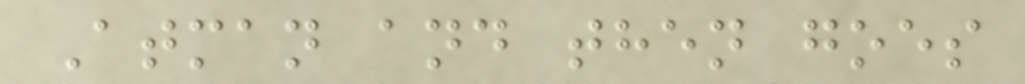Atman and then goes
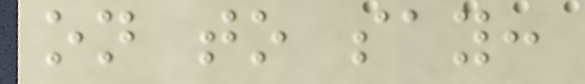on to say:
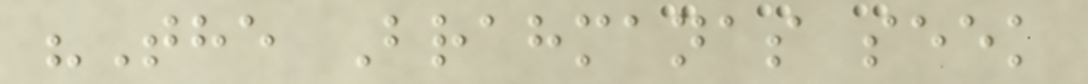"The Brahmanas seek
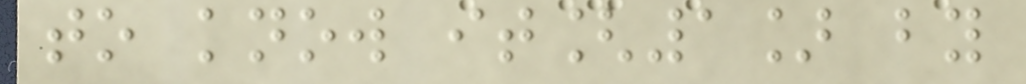to know it[1] by
